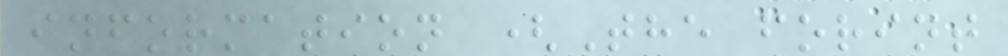information (The forint
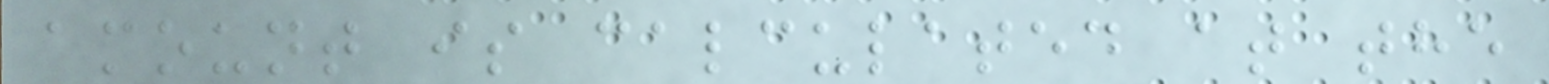amount is calculated at the
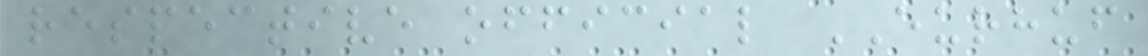respective official EURHUF
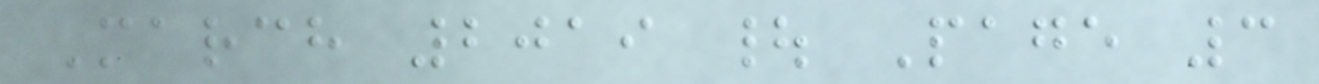March 2019 | Page 3
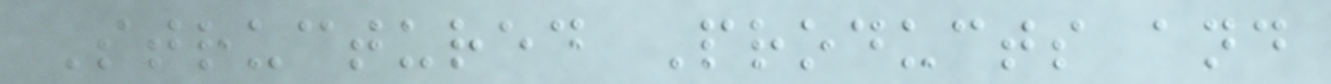Structured Products and
